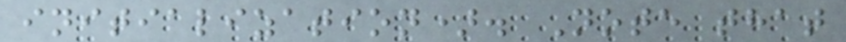initialization). Note that
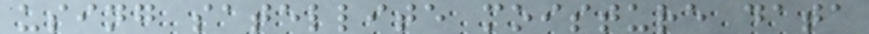using satellite moisture data
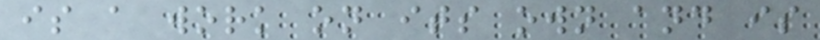is a work on its own and is
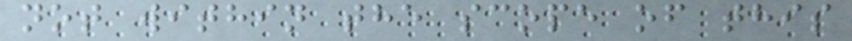not within the scope of this
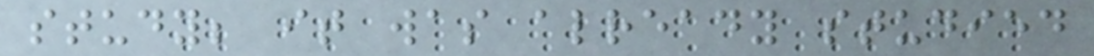study; it was already studied
